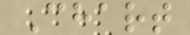Chart
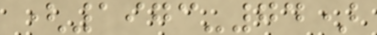(1973-74)
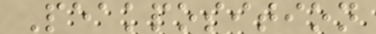Peakposition
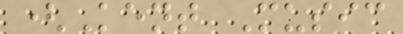(Kent Music
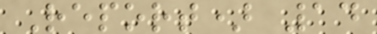Report) 14
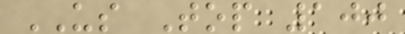US Top 100
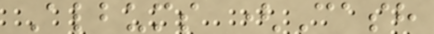Albums (Cash
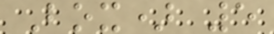Box) 5
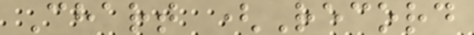Chart (Record
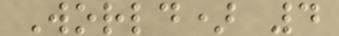World) 4
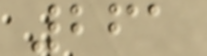261
